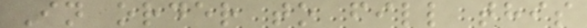In order to fill this
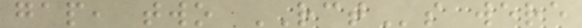gap, two RCTs were
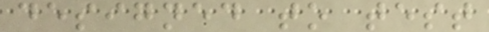designed to test
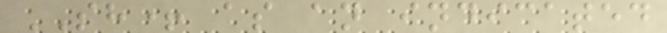SH+ as an indicated
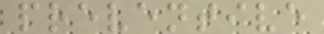preventive
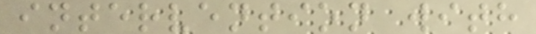intervention with
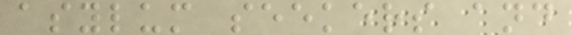asylum seekers and
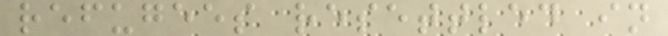refugees resettled in
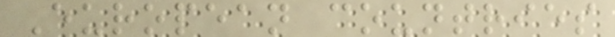European countries
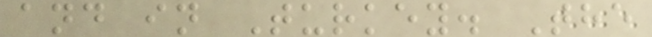and in Turkey. The
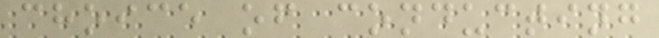choice of conducting
